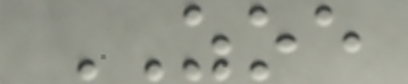ZOE
